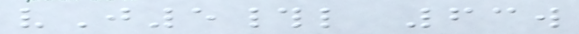vJ5#l 63w
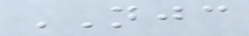NJC
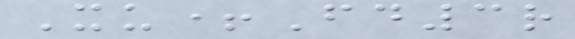Xu+Fd3r
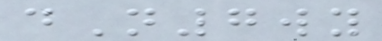dN7wy
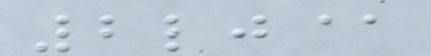2lj@
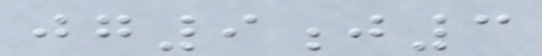jg9j3
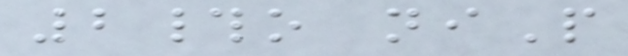2#o niP
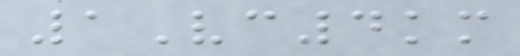1Vc4km
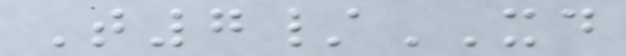T7/XD
